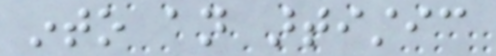into an artistic
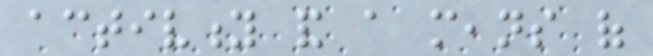activity and a means of
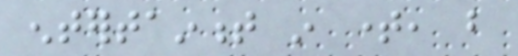entertainment in time, but
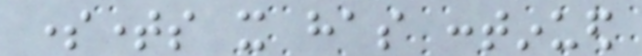sometimes it has continued
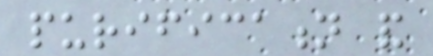purification and
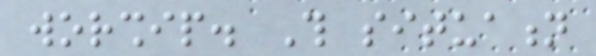worship. This situation
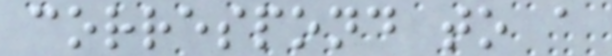correspond to a
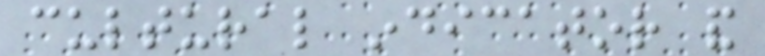cultural indicator and
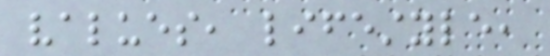values, lifestyle,
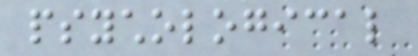psychological
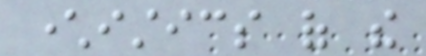characteristics of the
